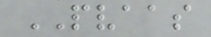PVAAS
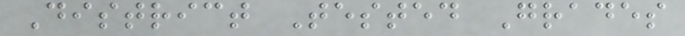District Tested Grades
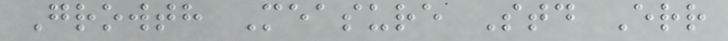Growth Measure Std Err
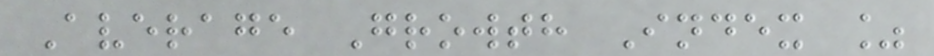Average Growth Index %
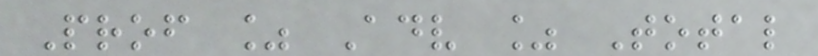Prof % Adv % Total
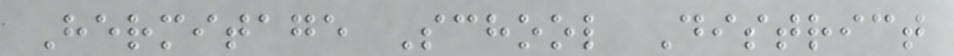Hermitage School District
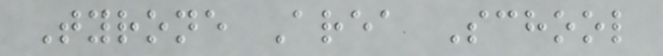Tyrone Area School
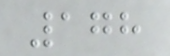178
